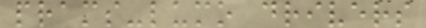prams-lumo drivers
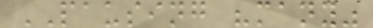PAUSING "many"
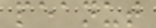peanut
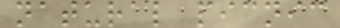natural picnic
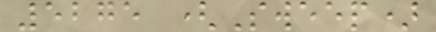5275 (Sweep)
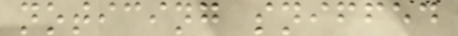noticing sniffed
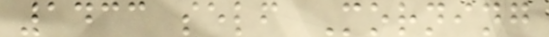1433 self Morning
